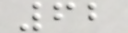62
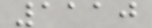1110
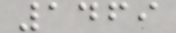1469
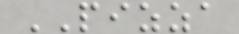PIZZA
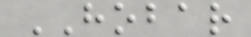HOBAR
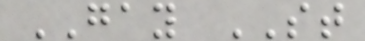GAY ST
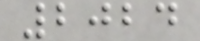2024
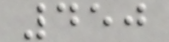450
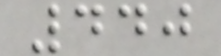440
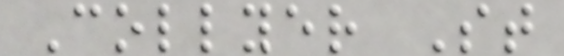Collyer St
